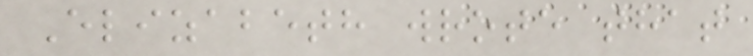Elizabeth wrote that
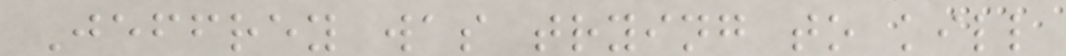Jeffrey was trying to kill
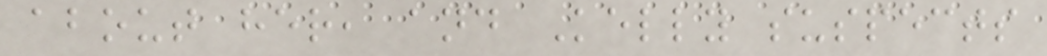about her, and Kelly suspects
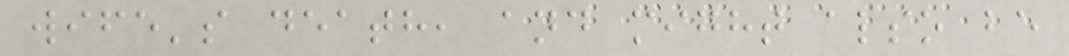wife's death, and might also be
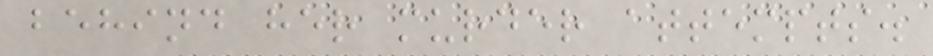behind her murder attempts.
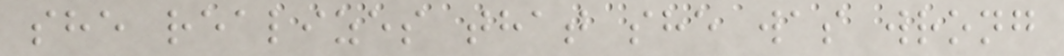she realizes that she was wrong
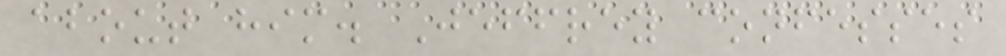about him. Jeffrey confesses
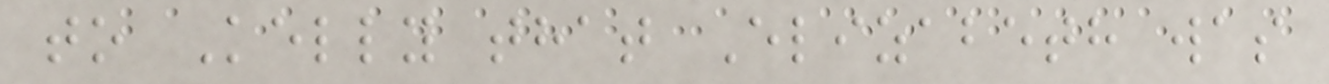to Kelly that Elizabeth was
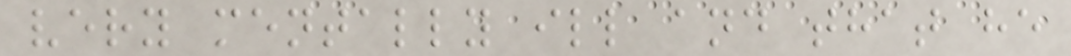very mentally ill and that he
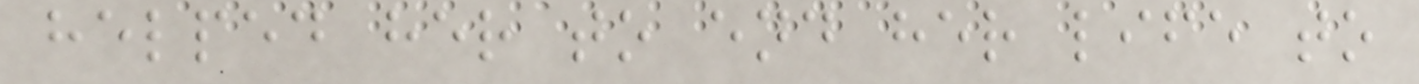helped her to end her life to
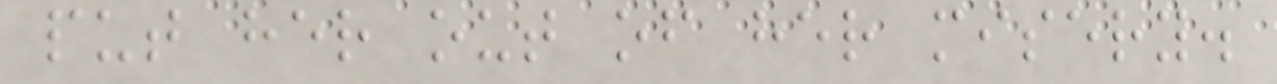put her out of her misery.
